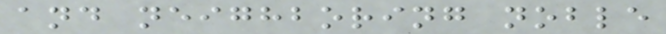and neighboring noble
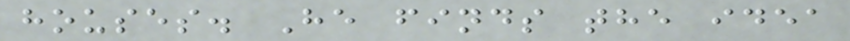houses. He finds the idea
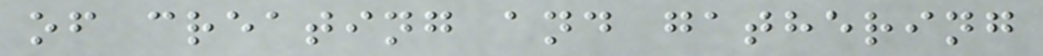of creating and gathering
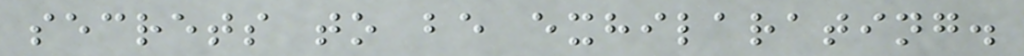secrets to be exhilarating.
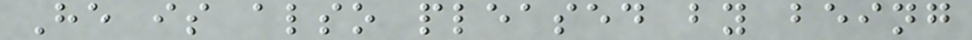He is also pleased by being
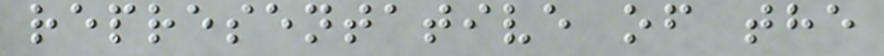representative of the
